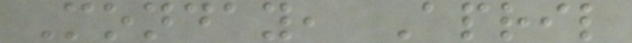Monday, April
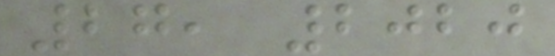27, 2020
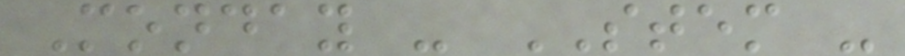Monday - STEM -
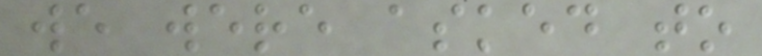we were asked to
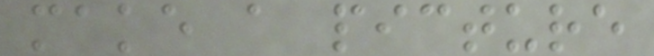make a picture
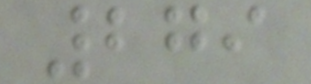279
